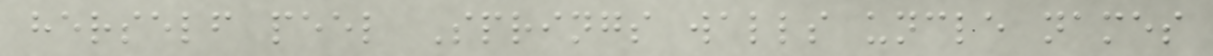herself peel Springs walls uncle names
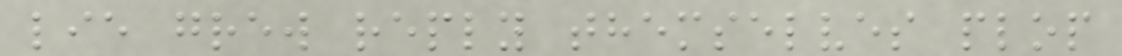lie grew reply themselves plop
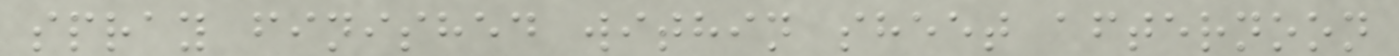spray finished within sheet afternoon
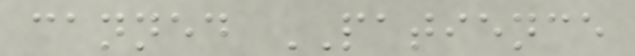canned PATIENCE
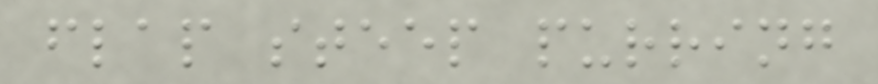flap steep purring
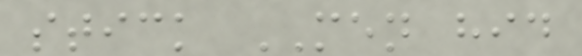stick MEN hid
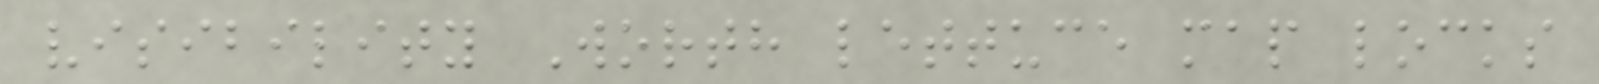visibility Worth lettuce map locks
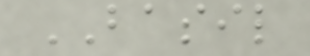BASIL
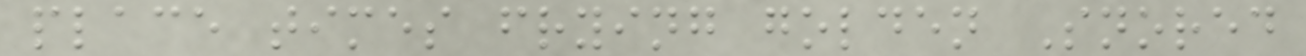place times frying golden Snored
